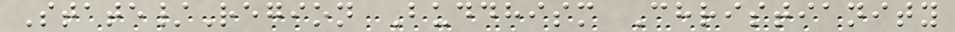State/Region Buddhism Christianity
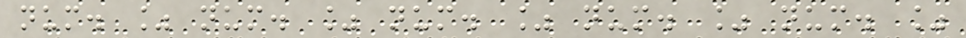num. % num. % num. % num. % num. %
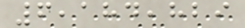6,184,829
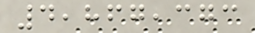4,867,373
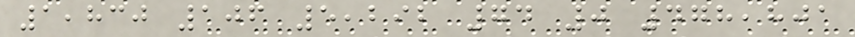1,830 106 5,292 74 0 478,801
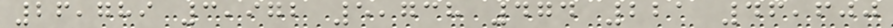26,789 3,972 5,738 474 221 46,600
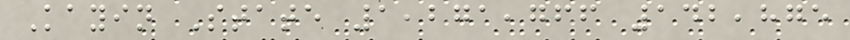Kayin State 1,271,766 142,875
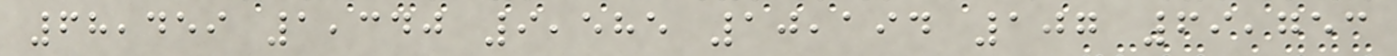68,459 1,340 9,585 10,194 107 69,753
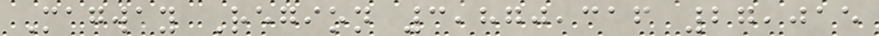Magway Region 3,870,316 27,015
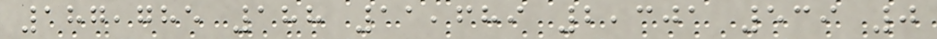187,785 188 11,689 2,301 539 0
